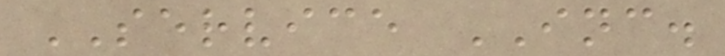SERVICE INC.
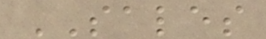SALES
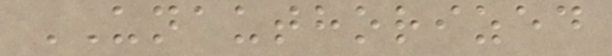UNAUTHORIZED
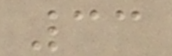33
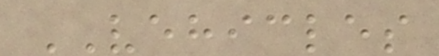VEHICLES
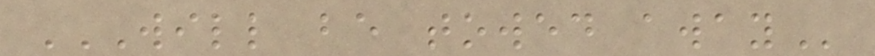WILL BE TOWED AWAY
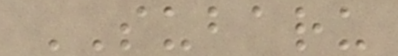SUBARU
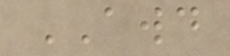AWD
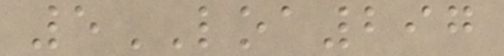5LOA297
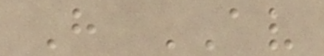H AV
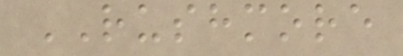RUSHMORE
